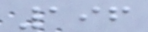196
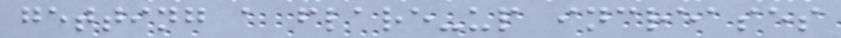getting a flare-up increases
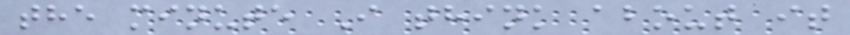the minute I think about it
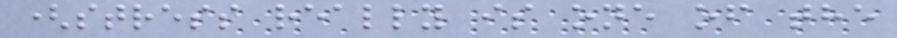(stress really is one of the
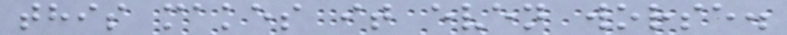this makes it even worse.
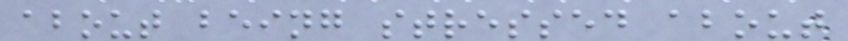about being stressed about
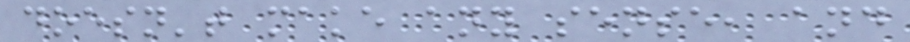doesn't make any sense, and
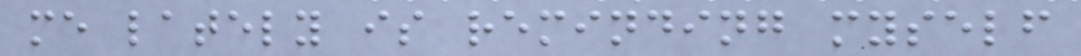me lately is reminding myself
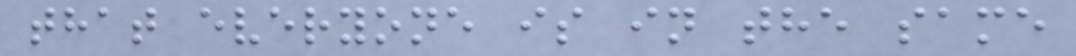that everyone is in the same
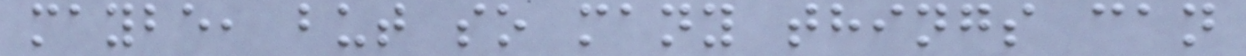maybe, but so many things can
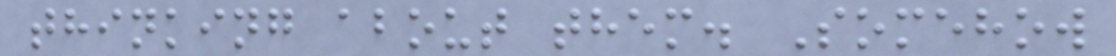thinking about them. Somehow
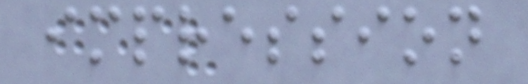impression
